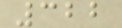322
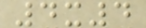4x4
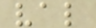val
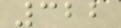322
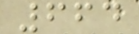664
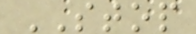STOP
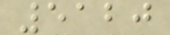5120
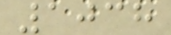1038
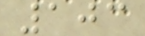103
